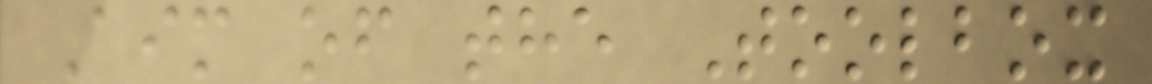Aim of the Toolbox
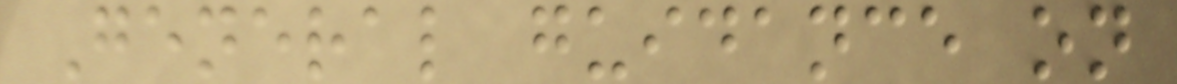General guidance on
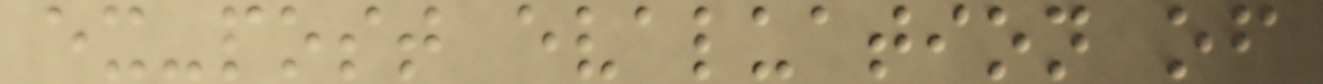ex-post evaluation of
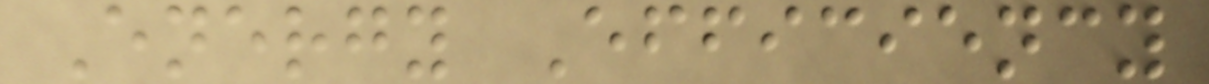Energy Efficiency
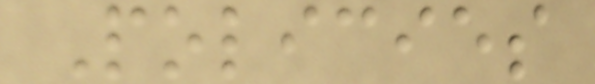Policies
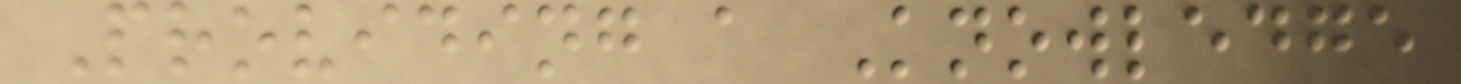Providing a Knowledge
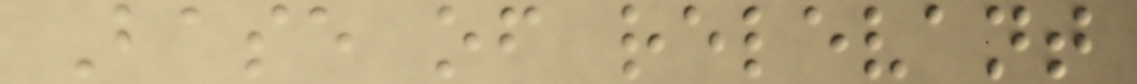Base of relevant
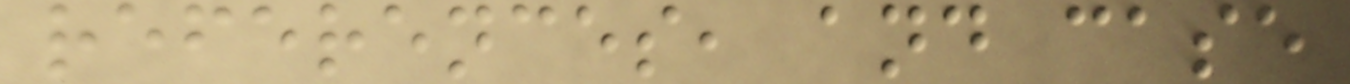references, and case
